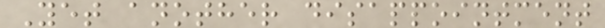Yet another disappointment
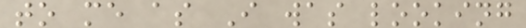to me as I was looking
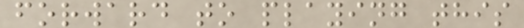forward to playing this
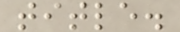title.
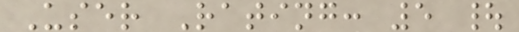User Rating: 5 |
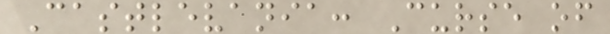Castlevania: Curse of
